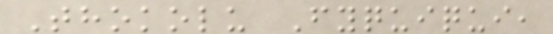Thokolu Fyquiqui,
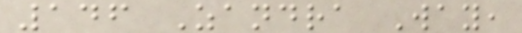146 Zandra Way,
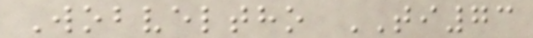Wobveltho TI73
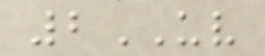2UV
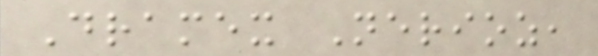Dramex Nerioz,
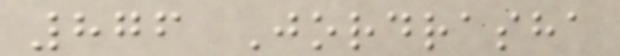876 Jordrasha
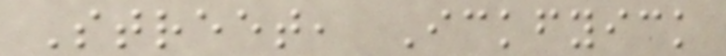Street, Ickfyick
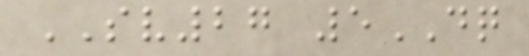SV27 5DQ
